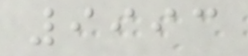9993
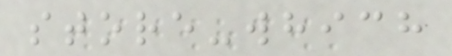store-which
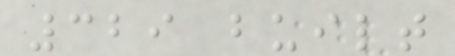329 built
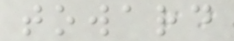toward
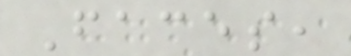Faces,
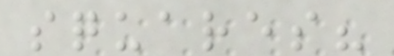squares?
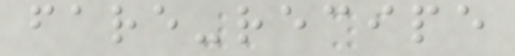fare-recipe
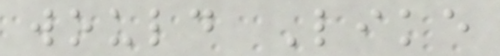would Like
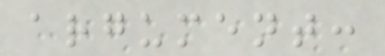argument:
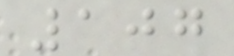107
